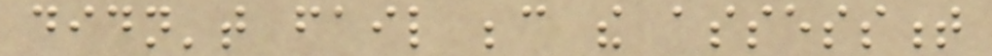didn't fail because the assessment
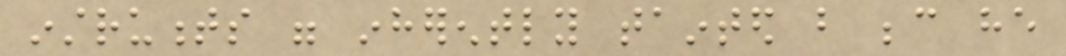instruments were inherently tainted but because he
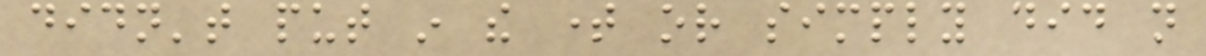didn't put in the time or simply did not
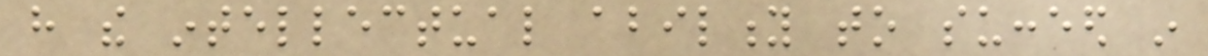have the intellectual ability to succeed in
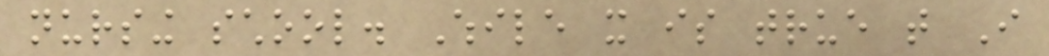nursing school. While it is true that I
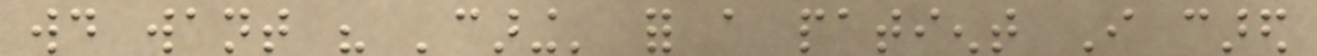would want his 'caring' for a patient I cared
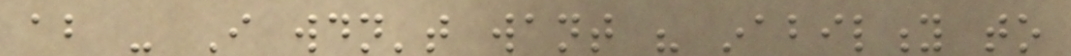about - I wouldn't want his inability to
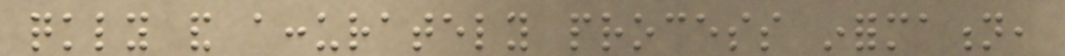quickly and accurately process information,
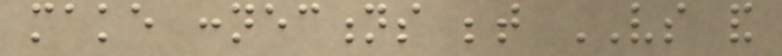make connections between VS and
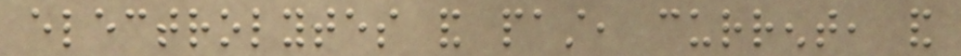electrolytes and past, current, and
